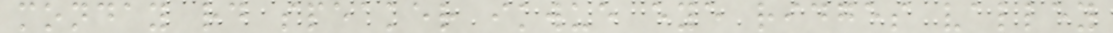monday rd speaker ikwue eye ridges valley
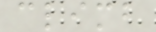climb
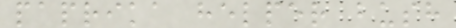paprika helper bush
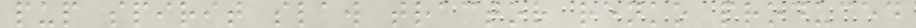pup spirit slaw tractor renko produced
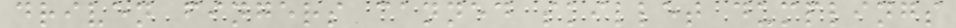driven fingers canned skillet dumplings
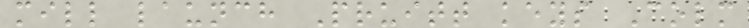mill launch Pruitt keys Colm
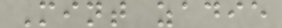Mint zadie
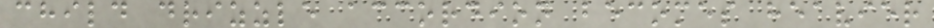child drizzle accordion becomes heavier
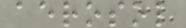aerosol
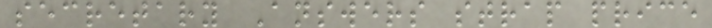secretary Answers strap price
